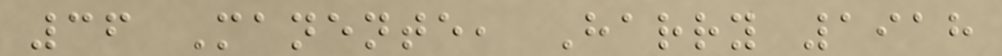36 Manente, Harry 1918
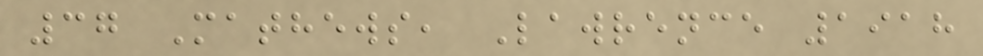37 Mathews, Lawrence 1918
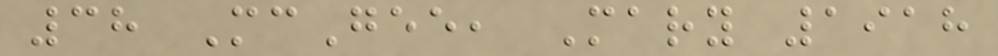38 McGee, Mary 1918
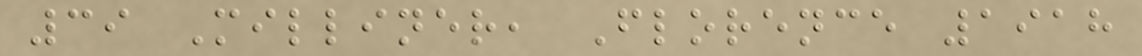39 Milliner, Florence 1918
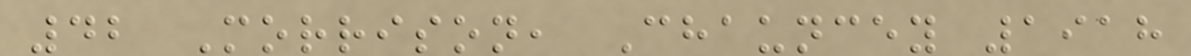42 Morrison, Chauncey 1918
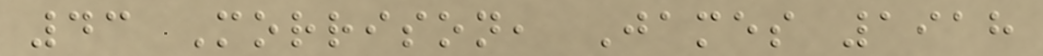43 Morrison, James 1918
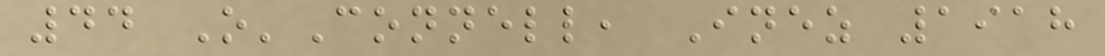44 O'Connell, Inez 1918
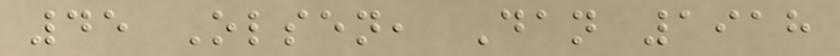45 Olsen, Dan 1918
